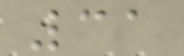31
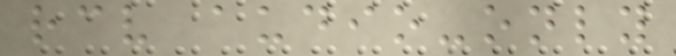receive audio-only
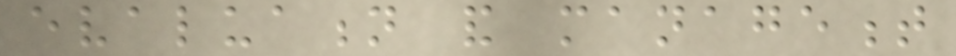evaluation and management
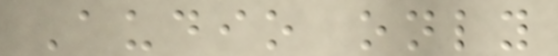Audio only
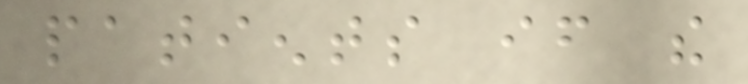patients if the
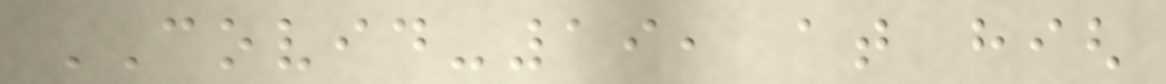COVID-19, at high
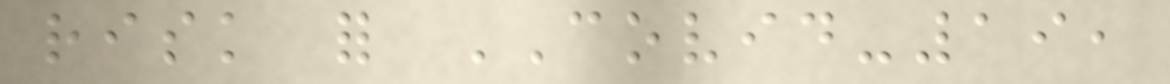risk for COVID-19,
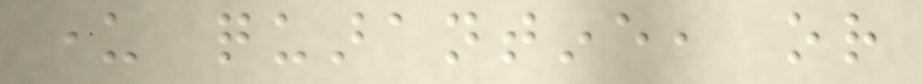under quarantine, or
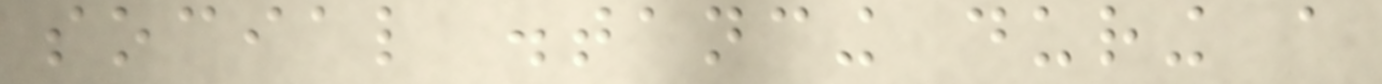social distancing during a
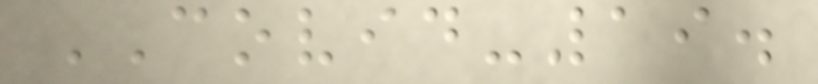COVID-19.
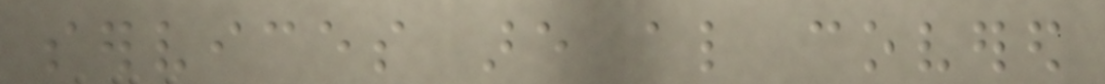services are also covered
